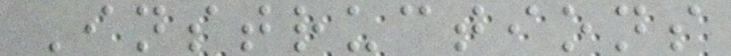Instructions
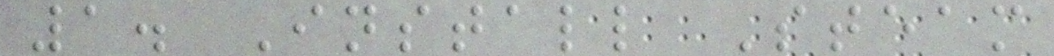1. Install Steam
